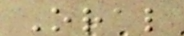Oral
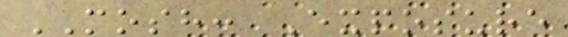MOSH: Exposure
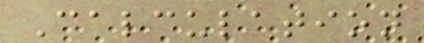Calculation
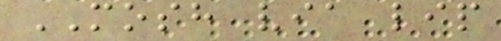MOSH via lip
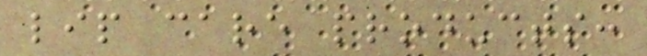lip care products:
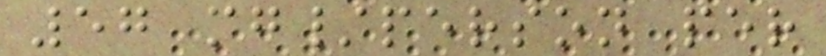57 mg/person per
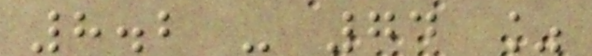8.2 - 74 %
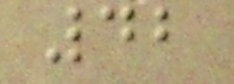42
